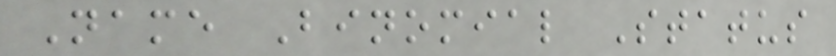Name Binomial Status
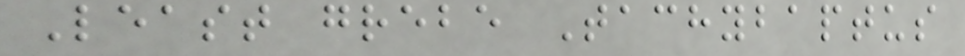Least grebe Tachybaptus
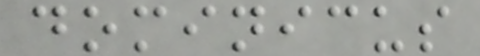dominicus
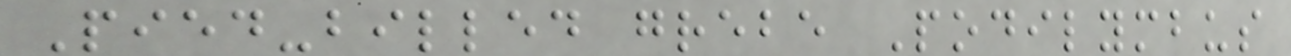Pied-billed grebe Podilymbus
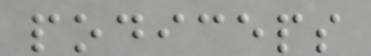podiceps
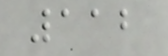112
